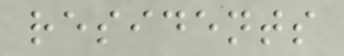residents
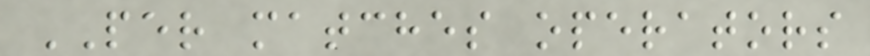PER matches operators
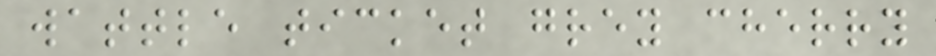wattle ticket grey cherry
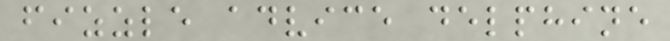fizzle advice delphine
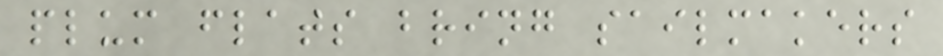plum flats bring sailmakers
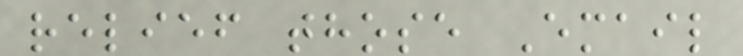relief those Email
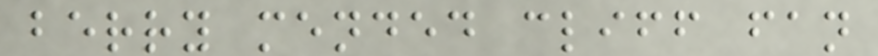berry mended cliff fan
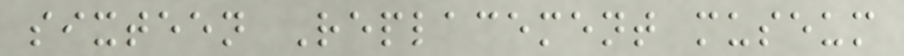sixteen Replacement museum
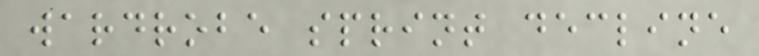wardrobe sprint decline
